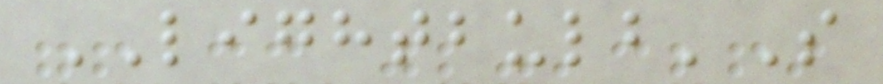LIGHTBULB'S
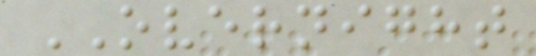OVERNIGHT
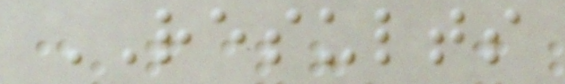RESULTS
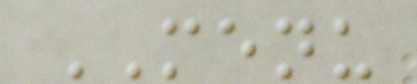MENU
